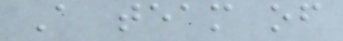A team of
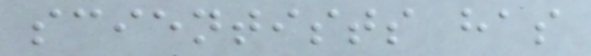scientists has
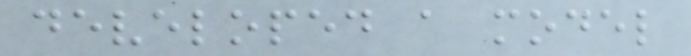developed a model
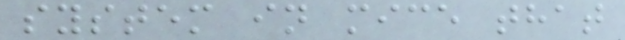system in mice that
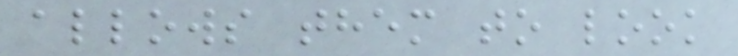allows them to look
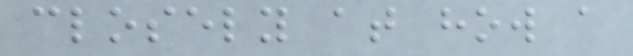closely at how a
